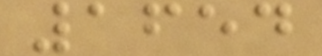1654
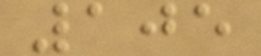105
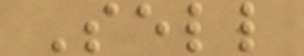Sell
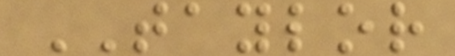TAYLOR
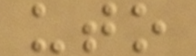uto
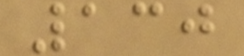130
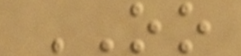OO
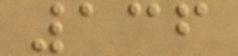136
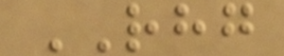RHG
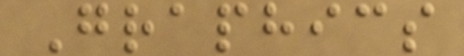Graphics
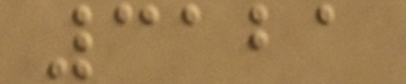3121
